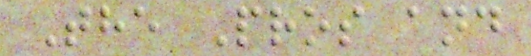The Pros and
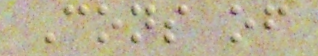Cons of
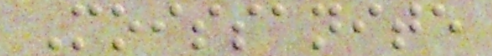Moissanite
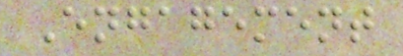Engagement
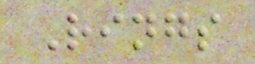Rings
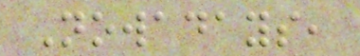Nowadays,
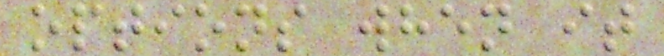options when it
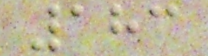183
